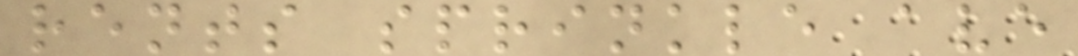rents sprinkle ave
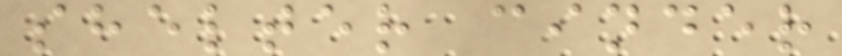shelter cinder
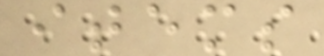items
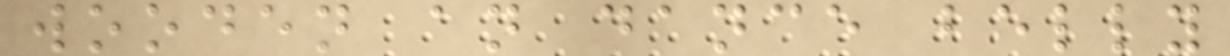wooden an dance belly
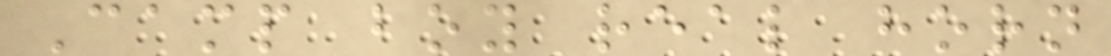Camp boy real horn
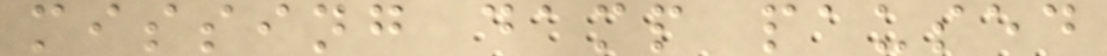missing damp paused
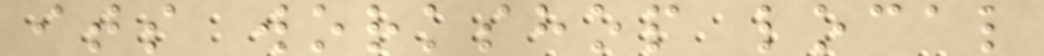its workshop local
